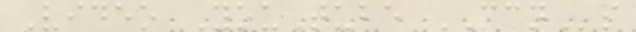Video YouTube MCNs
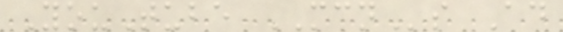YouTube MCNs Ad
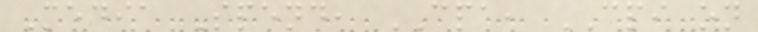Media Spend, CPA, CPI on
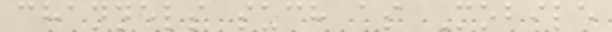channels such as Mobile
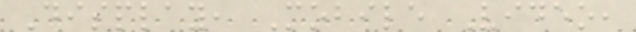Display, Mobile Video,
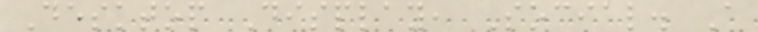Desktop Display, Social. A
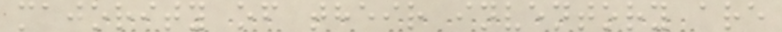majority of their inventory are
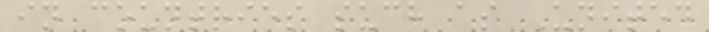in countries such as United
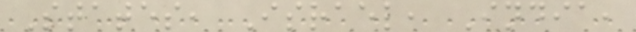States, Israel, India,
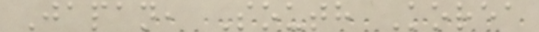Japan, South Korea
